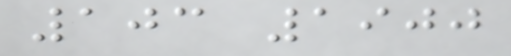103 1900
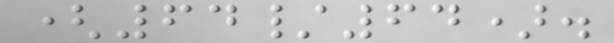(64/64).
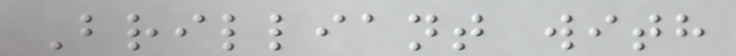Brilliant with
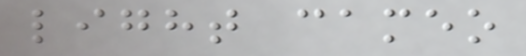light cameo
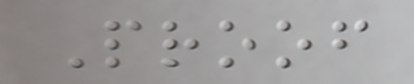Proof
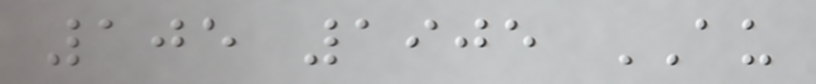105 1905 AU
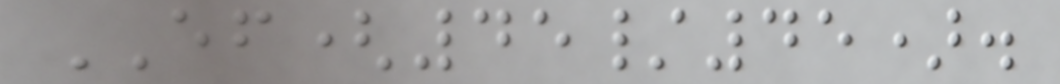EF(45/45).
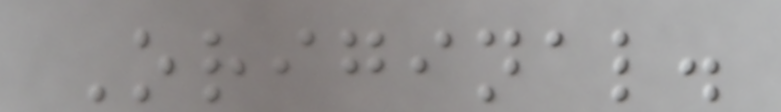Original.
